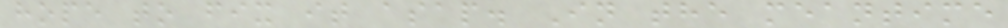hope to fix it asap. In the meantime
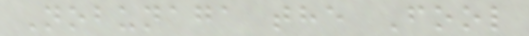Nobunaga the Fool
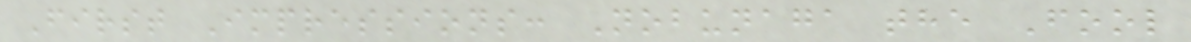First Impressions: Nobunaga the Fool
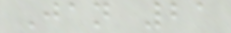Jan 21
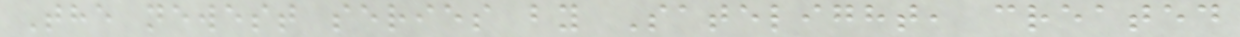The newest series by Satelight, created
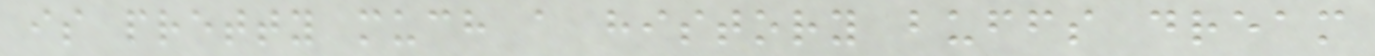is pretty much a history buffs dream
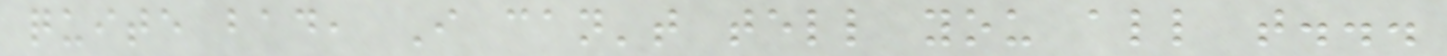quite bad, I can't tell you all t...
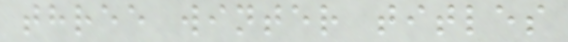three winter titles
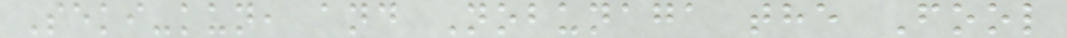Seki-kun, and Nobunaga the Fool
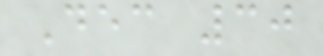Dec 30
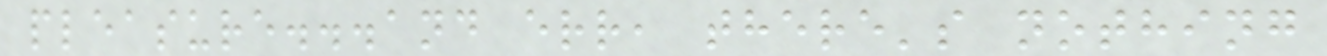pleasure...and err, there's nothing
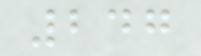247
